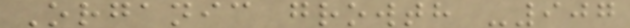Organic growth -907
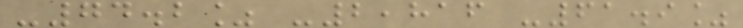-74.2% -2,816 -61.9%
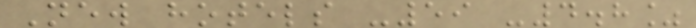New hotels -59 -4.8%
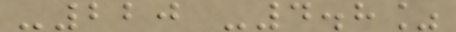-220 -4.8%
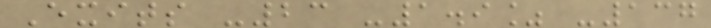Exits -23 -1.9% -137
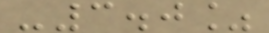-3.0%
